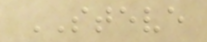STEVE
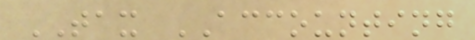TAX ACCOUNTING
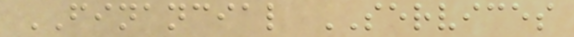FINANCIAL SERVICES
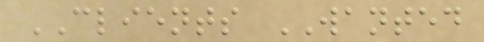CLIENTS WANTED
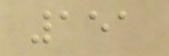151
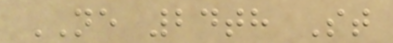NE 24th St
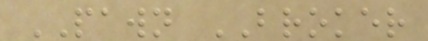PAWN BROKER
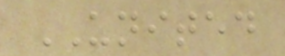UNITED
